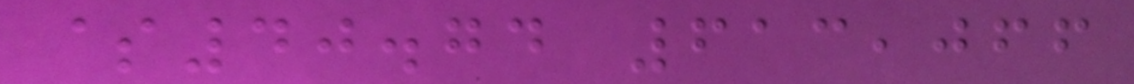$40.74 613,066
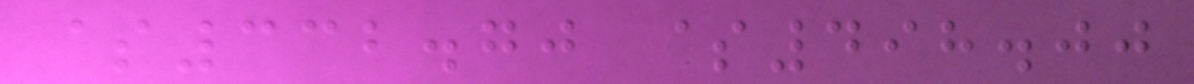$332.70 $498.00
